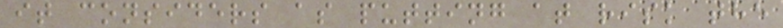it considers as putting at risk the
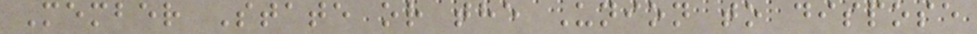Member State or the Union to dispose
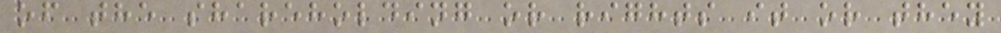of the shareholding or rights it or they
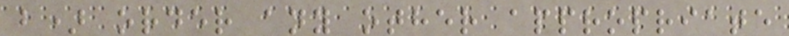b) order any other appropriate
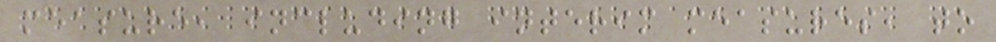measure, including interim measures, to
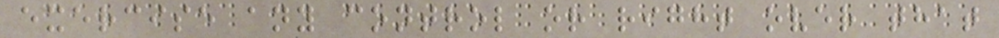exercise any control or right over that
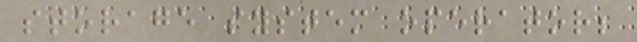storage system operator;
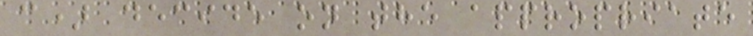c) decide on the appropriate
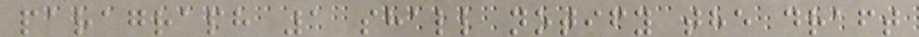paragraph 1 shall notify the draft
